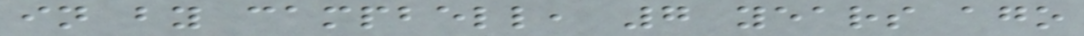in by campbell, 7 years ago
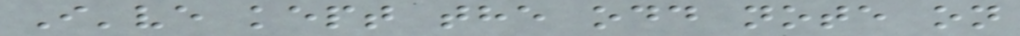I've kept the odd note on
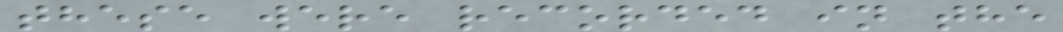these were recorded in the
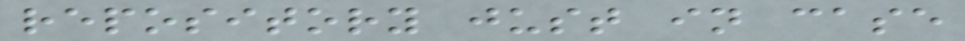repository just in case
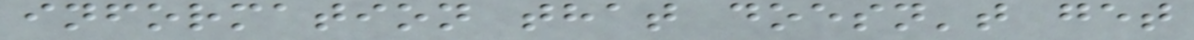information that doesn't get
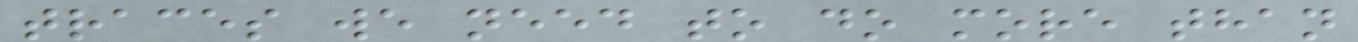traces we need to do more than
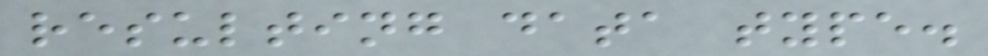resulting data type.
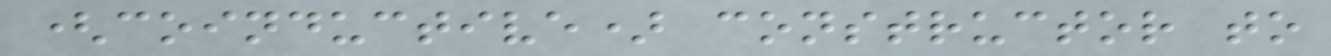(coinductive) constructor to
